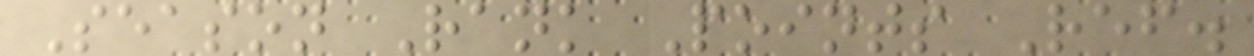Season Rank Points Ref.
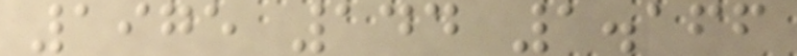1975 144 1.166
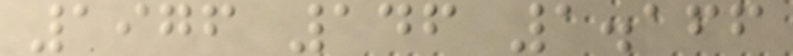1976 146 1.166
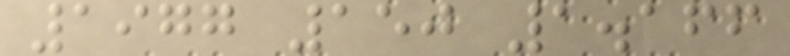1977 150 1.166
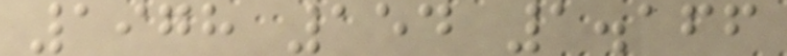1978 154 1.166
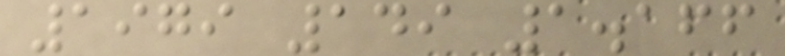1979 149 1.166
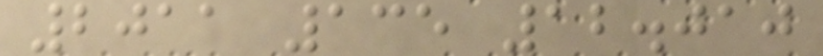2011 135 12.010
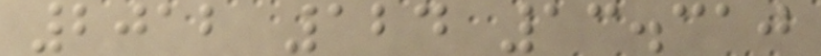2012 124 13.310
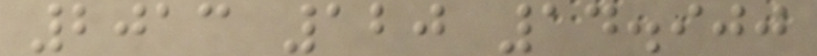2013 120 14.900
